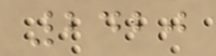2420
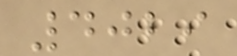4029
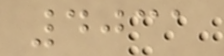4031
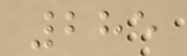285
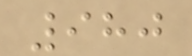980
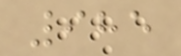985
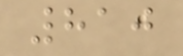810
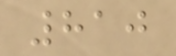810
